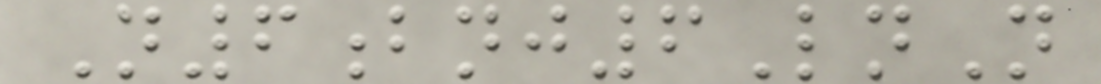N6bnj6LnN
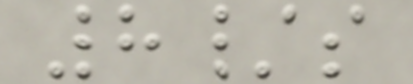8/s
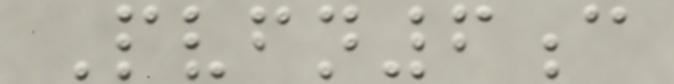Pvfn6c
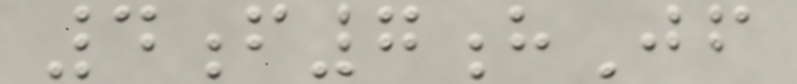4f7hJf
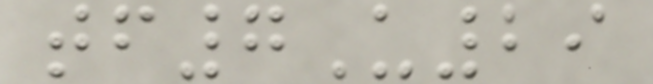tf7U29
